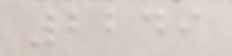2249
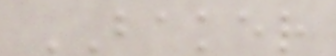BAKER
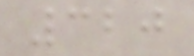320
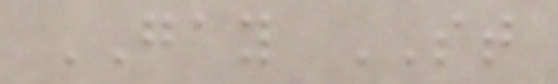GAY ST
